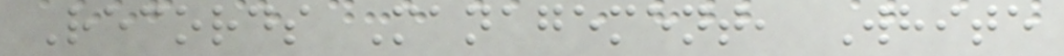Records Management, White
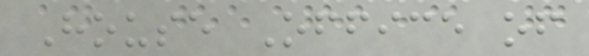House Office of
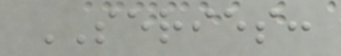SERIES:
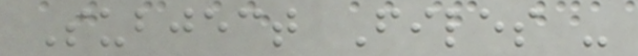Subject Files -
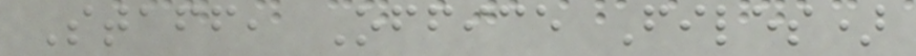Staff, Office Files)
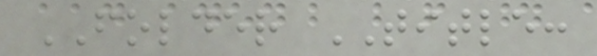FOLDER TITLE:
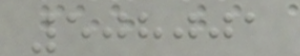508001
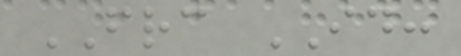FRC ID:
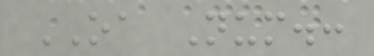OA Num.:
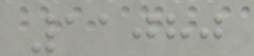11080
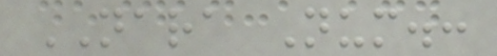NARA Num.:
